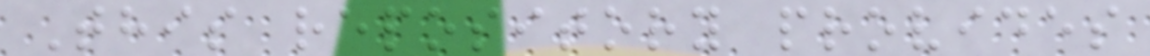This repository provides
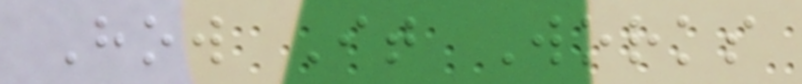How It Works
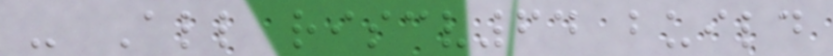- All riscv64 build
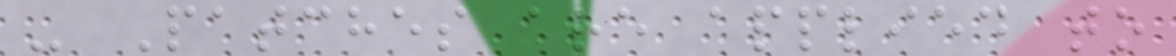- Patches are applied to
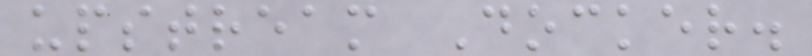upstream Docker.
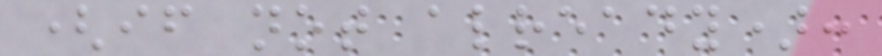(if not already):
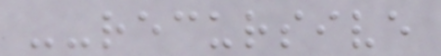--recursive
